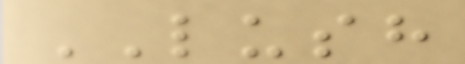LUSH
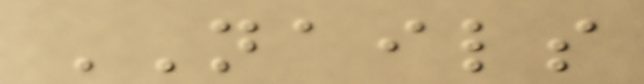NAILS
